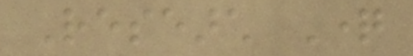Research Question
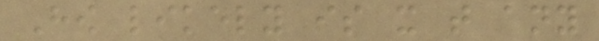How likely is it that any
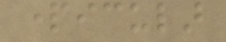particular
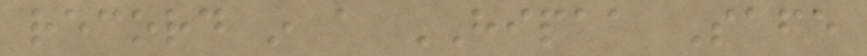record in a HIPAA Safe
